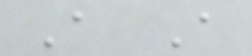A A
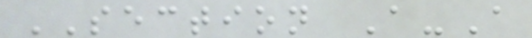SECTION A-A
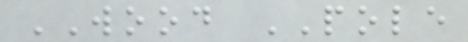WOOD POLE
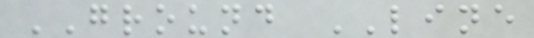GROUND LINE
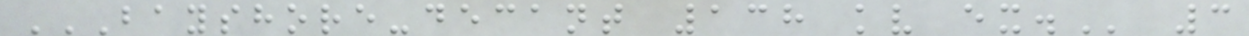BAYSHORE-DECANT 138 KV EX. 3
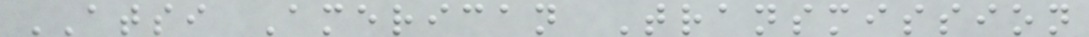ATSI American Transmission
